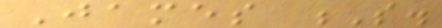James S.
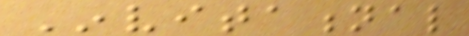Invitational
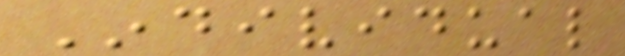Individual
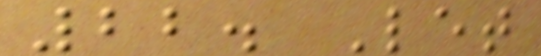22. Let
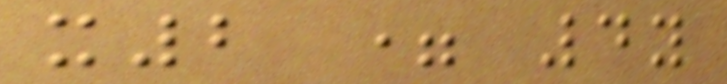x2 = 4y
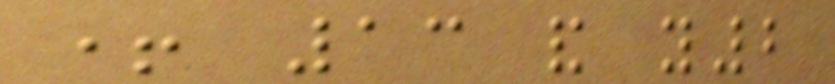+ 13 and y2
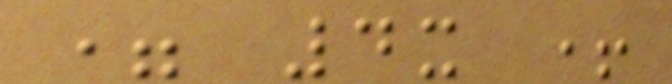= 4x +
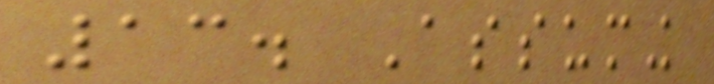13. Assuming
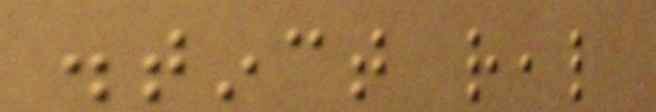distinct real
